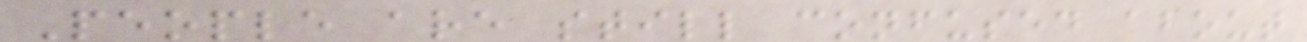People are still confused about
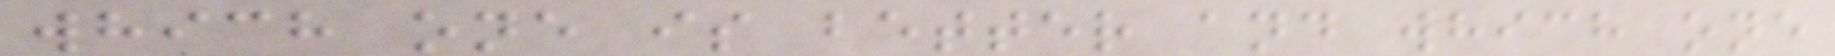which one is better and which one
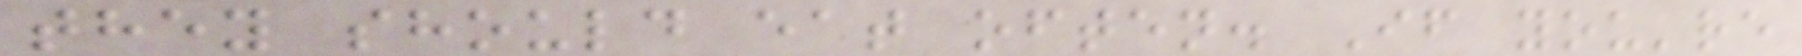they should eat often. If you're
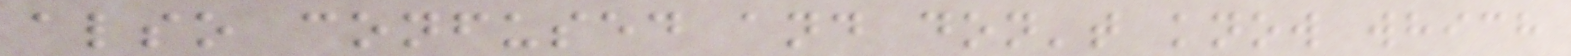also confused and don't know which
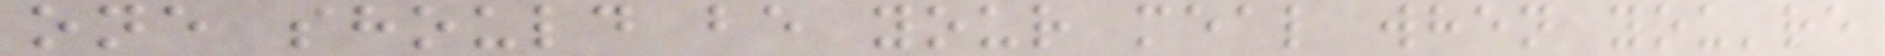one should be your meal when you're
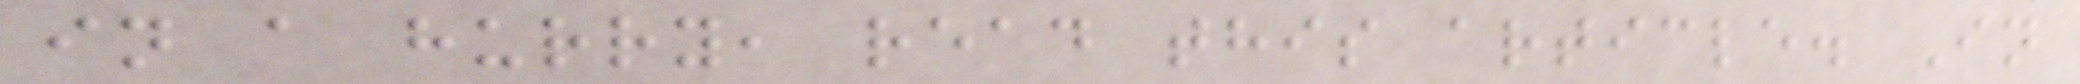in a hurry, read this article. In
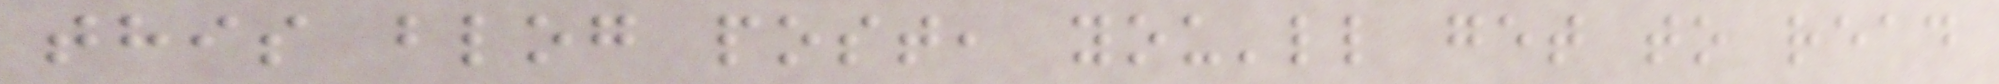this blog post, you'll get to read
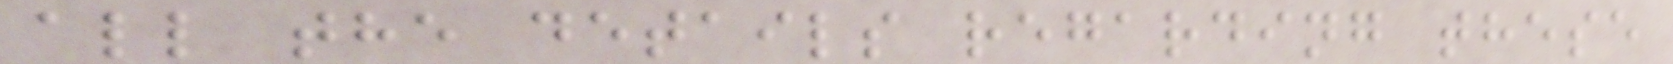all the details regarding these
